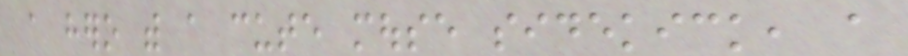a hero with a cute mouse sidekick, a
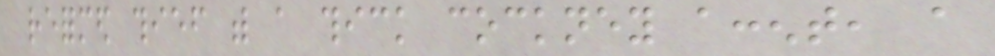reformed thief with a thick cockney accent, a
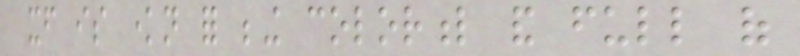itself is known for being colorful and full of
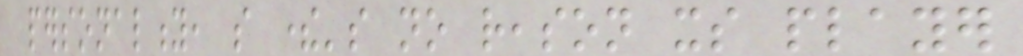personality, so there's no reason its player
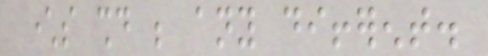characters should be any different.
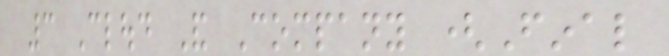3 Cloud And Company (Final
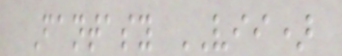Fantasy VII)
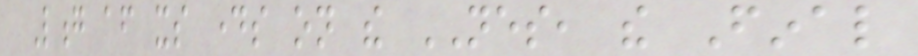Long after its days on the NES, the Final
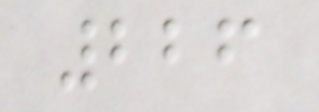226
